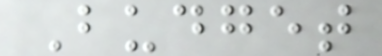Budget
